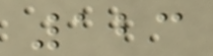123
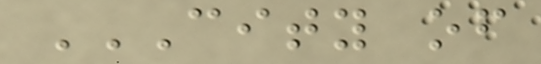CITY OF
